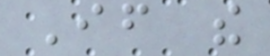If the
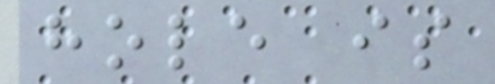hole is
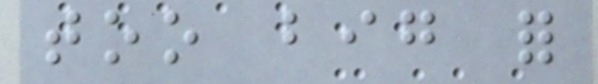too big for
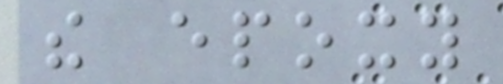the epoxy
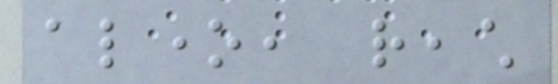alone, reach
